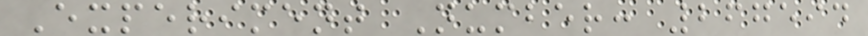Experiment Number: 267594
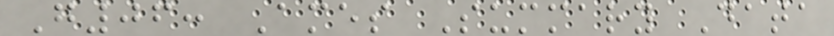G06: Ames Summary Data
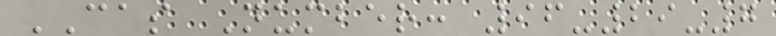CAS Number: 96-29-7
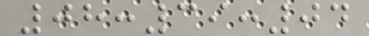08:39:04
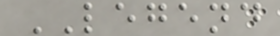LEGEND
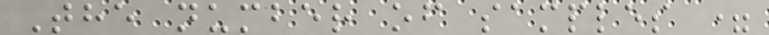The number of samples =
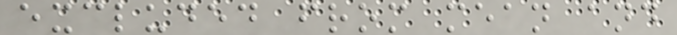excluded from mean and
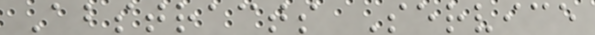Abstracts Service
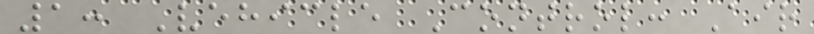1: Vehicle Control: Air
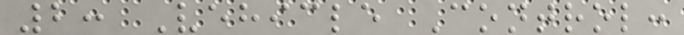2: Vehicle Control:
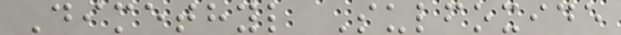Dimethyl Sulfoxide
